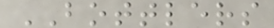BOTTLERS
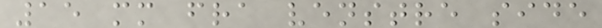15 mm fra venstre side
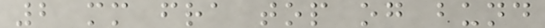2 mm fra top og bund
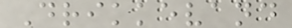Drikkevand
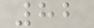82
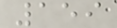159
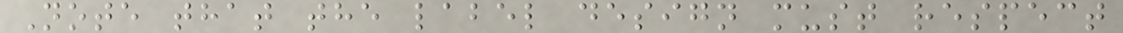Note that the label design must respect
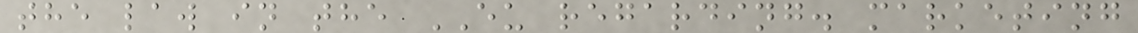the law in the EU regarding. marketing
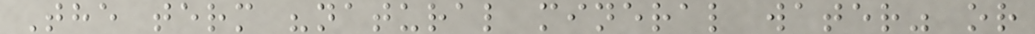The term "natural mineral water" or
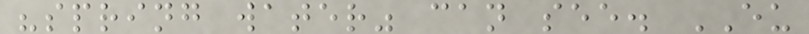"spring water" can see. EU
